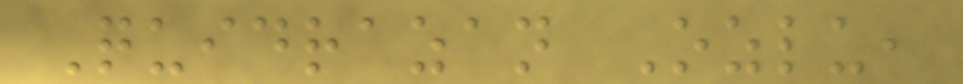Quidrazan Ozlu,
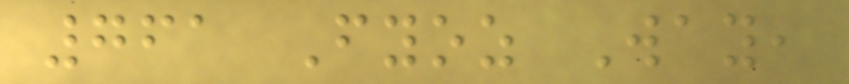761 Fyoz Way,
